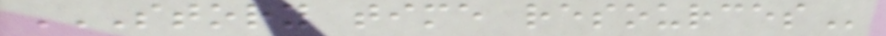STORY TIME RESOURCES
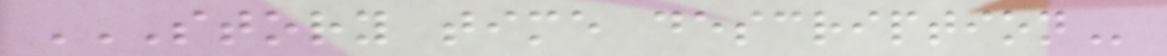STORY TIME DESCRIPTION
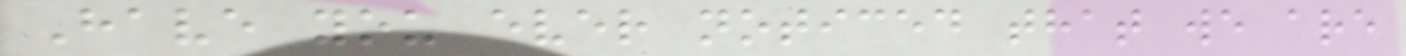Have you ever noticed that we are
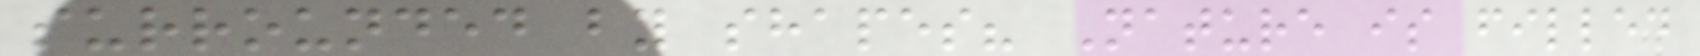surrounded by shapes? Nature is filled
